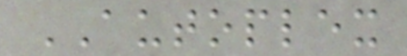AUTOPLEX
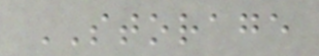STORAGE
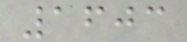1603
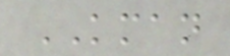KMAN
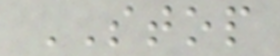STOP
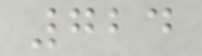724
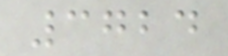3724
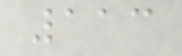113
